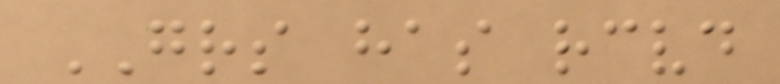GRS has received
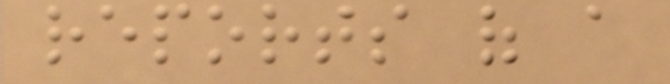reports of a
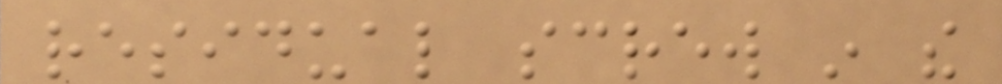residual screw in the
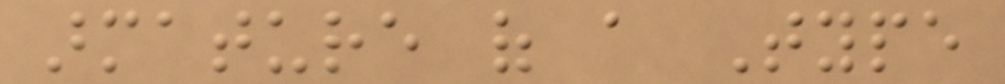armature of a Type
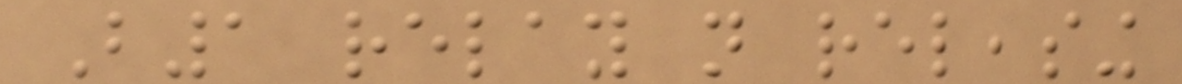B1 relay not releasing
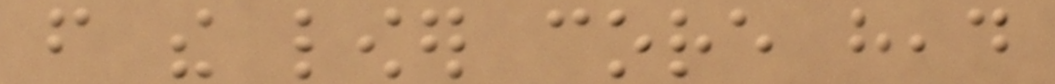from the lower core head
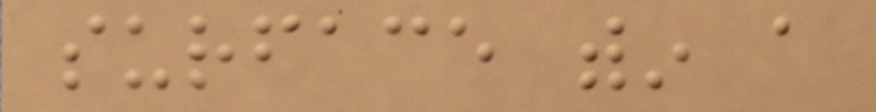surface within a
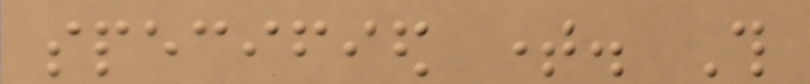specified time. This
